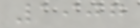1907
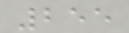255
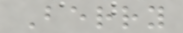Berry
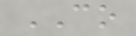CO
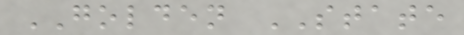GOLDEN STATE
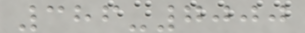386-7000
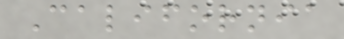California
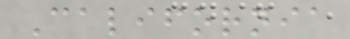California
